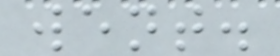went.
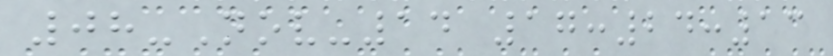08-Nov-14 17:24:13
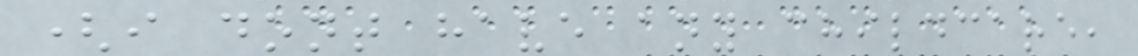(i dont have any childcare,
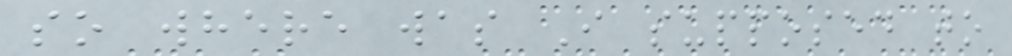so where was I supposed to
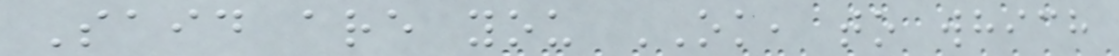Said are you OK, to which
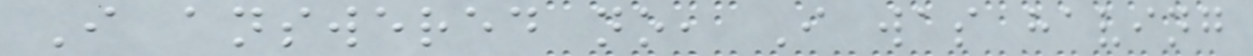I answered no, I was having
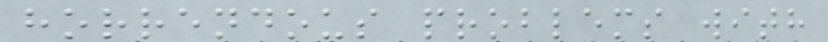horrendous problems with
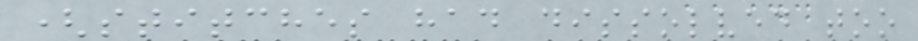(stitches had dissolved too
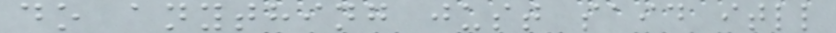do anything just said itll
